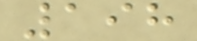198
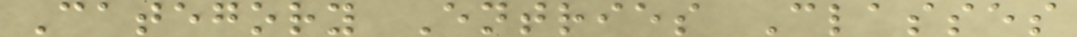Category Entries Classes
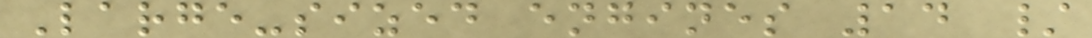Large-sized engines 14 /
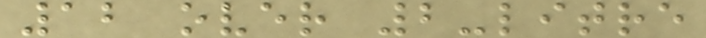12 over 2-litre
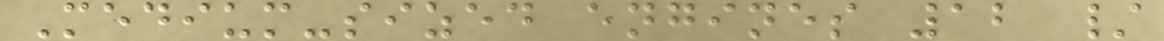Medium-sized engines 12 /
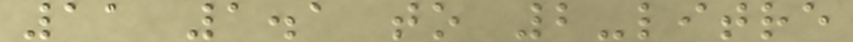11 1.1 to 2-litre
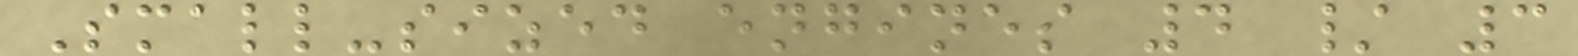Small-sized engines 4 / 3
